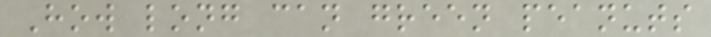How long can green peanuts
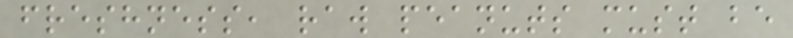freshness, raw peanuts must be
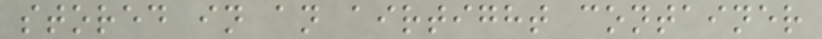stored in an airtight container
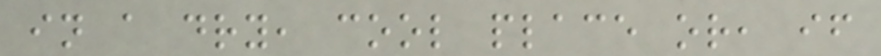in a dry, cool place or, if
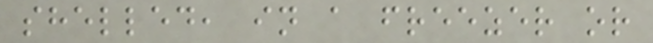shelled, in a freezer or
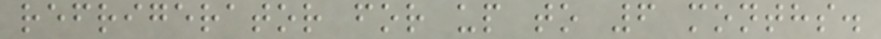refrigerator for up to 6 months.
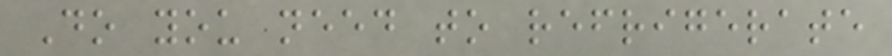Do you need to refrigerate
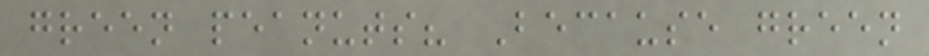green peanuts? Because green
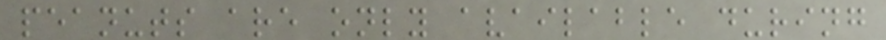peanuts are only available during
